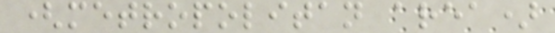(metropolitan area)
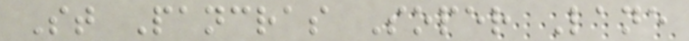St Pancras Soper Lane
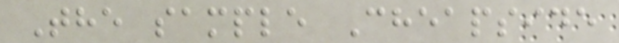The sample Cheapside
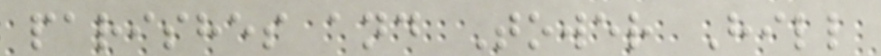parishes and Tower Hill
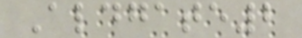Aldgate2
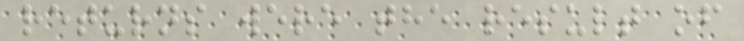returns were the result of
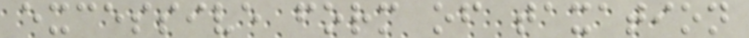excessive form of taxation
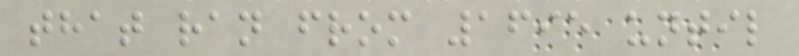that ran from 1695 until
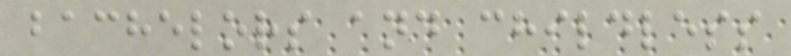bachelors and childless
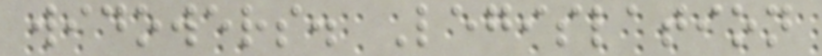widowers. Legislation
